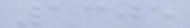1305
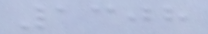1308
